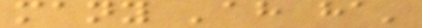many 'ah ha'
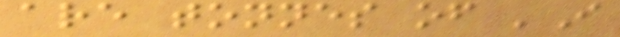are tonnes of 'I
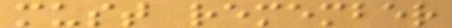must remember
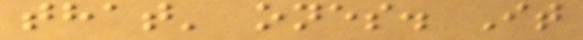that' ones. It
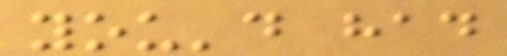you'd had
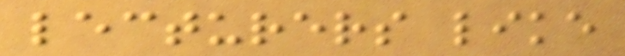lecturers like
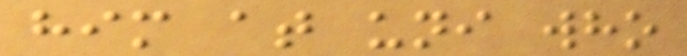him at uni who
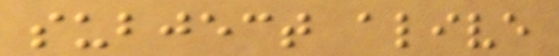subject alive
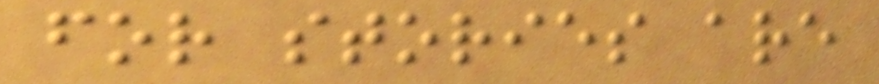for stories are
